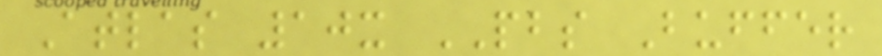Atlas 10x PBS Buffer
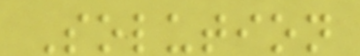Solution
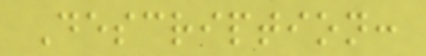Description:
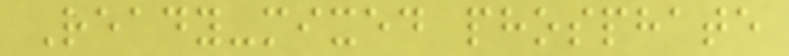Ready-mixed phosphate
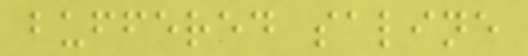buffered saline
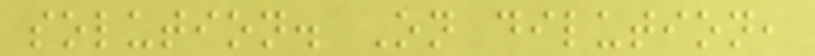solution. On dilution,
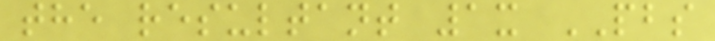the resultant 1x PBS
